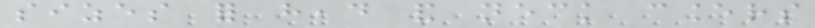sizes for head and neck cancers
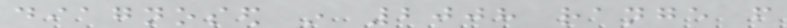diagnosed in 2008 range from
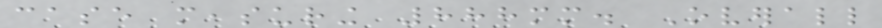case measuring 888mm. Overall
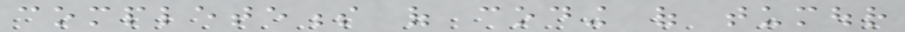completeness of coding of tumour
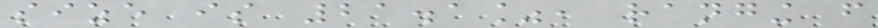size is 21.1%, ranging from
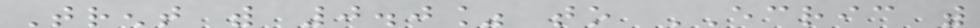Trent with 0.0% to ECRIC with
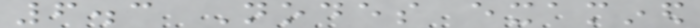6.3 Nodes examined
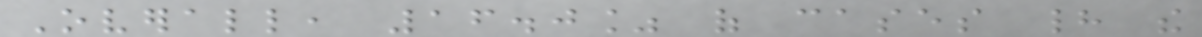Overall, 16.0% of cases had the
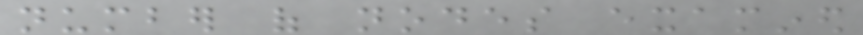number of nodes examined
